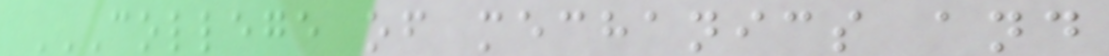COLLEGE OF MECHANICS AND
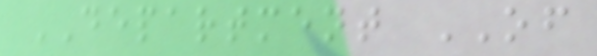DEPARTMENT OF
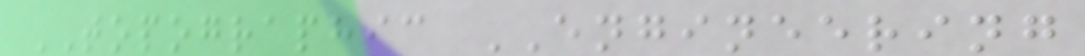TOPOGRAPHIC ENGINEERING
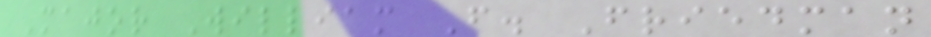Major William F. Friedman
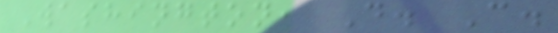Washington, D. C.
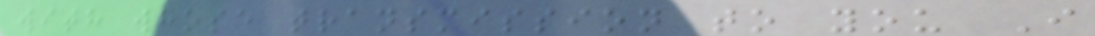with whose transmission to you I
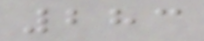283
